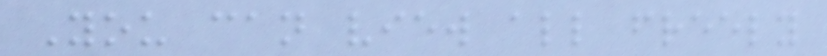You can view all freely
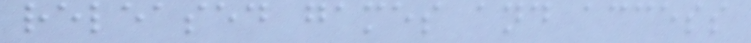released games and access
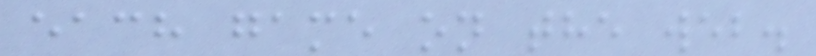each game on the web.
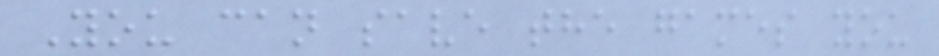You can save the games you
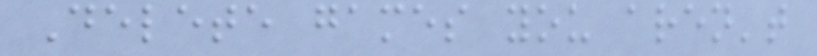Delete games you aren't
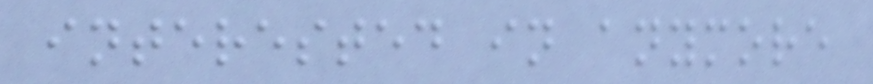interested in anymore
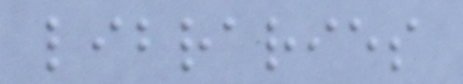libraries
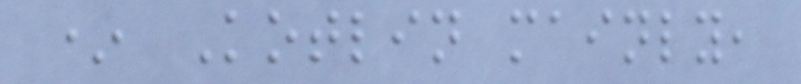* Kotlin mainly,
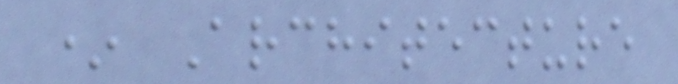* Architecture
